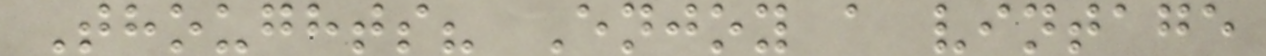Thoughts? Enjoy a vintage
